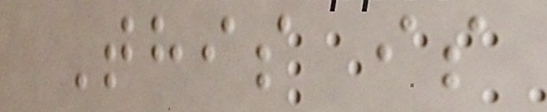This is
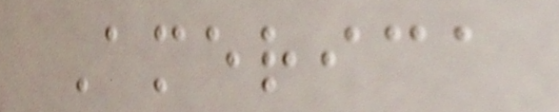America
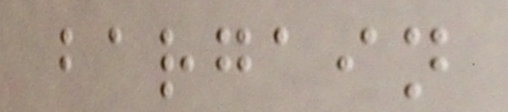bargain
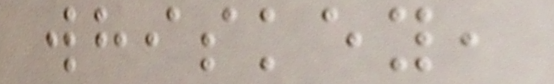whiskey,
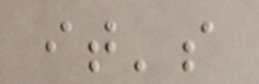it's
